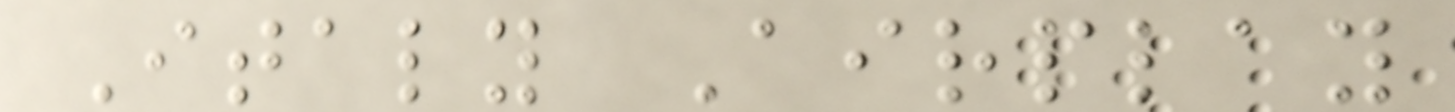Italy Airplay
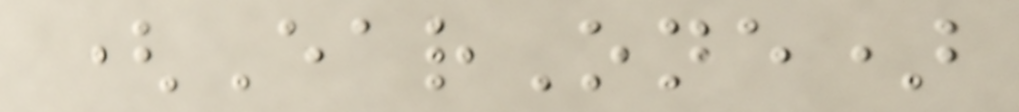(EarOne)
